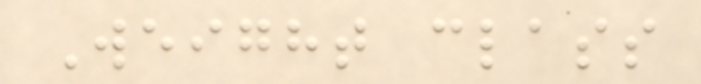Weight class
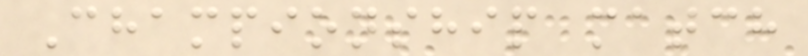Championship match
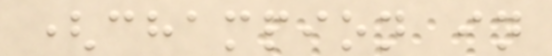(champion in
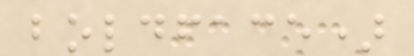boldface)
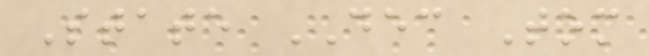State DEC Tom
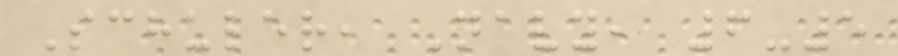Schuler, Navy, 6-5
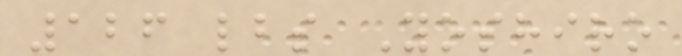126 lbs Yoshiro
